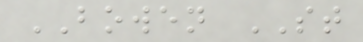BOWEN ST
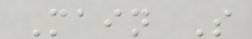Main S
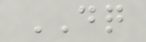DQ
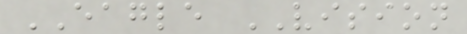EAGLE VISION
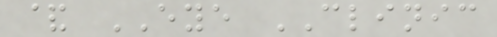& EYE CLINIC
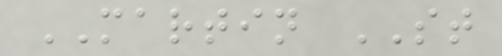MARTIN ST
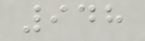948
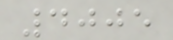4005
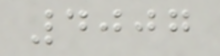4007
